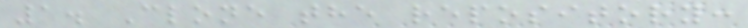1. Clone the repository:
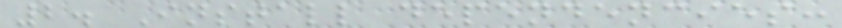2. Install dependencies:
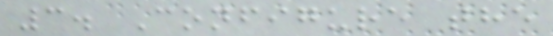3. Configure the
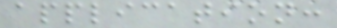application:
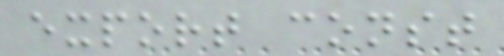export const
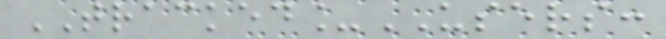TRACKED_USERS:
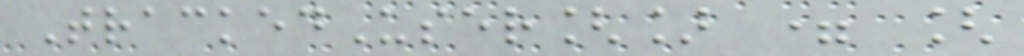TrackedUser[] = [
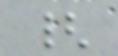{
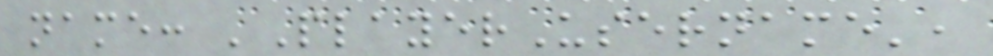name: 'PlayerUsername',
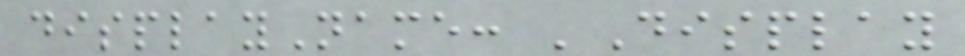displayName: 'Display
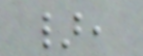},
